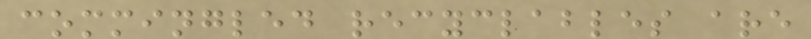commingled recyclables are
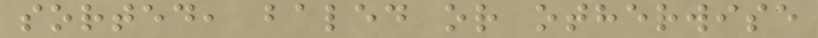sorted, baled or otherwise
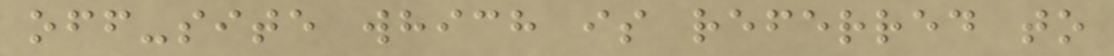off-site which is referred to
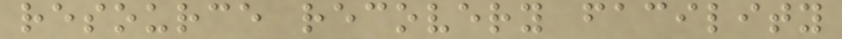resource recovery facility
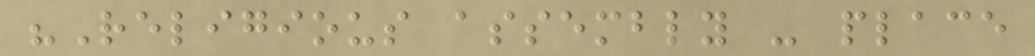"Religious assembly - place
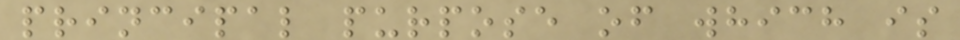principal purpose of which is
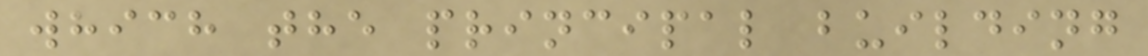which the principal building
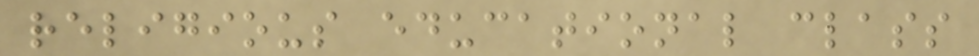religious educational class
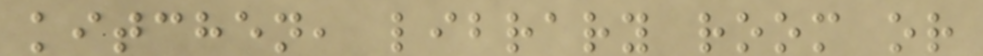kitchen, library room or
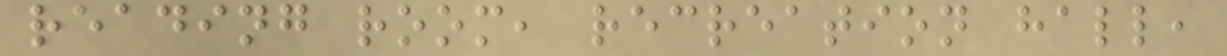reading room, recreation hall,
